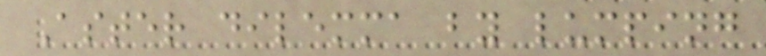Aster dilemma by lumping
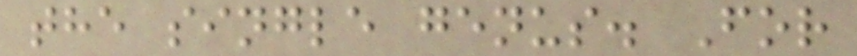the single genus. For
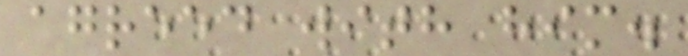agreed with him.
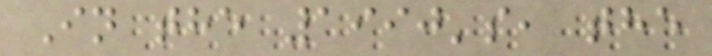In the 1990's, the
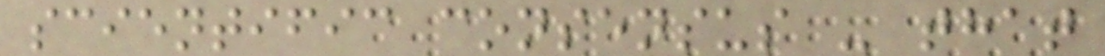scientific consensus - that
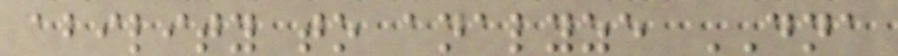ability to analyze DNA
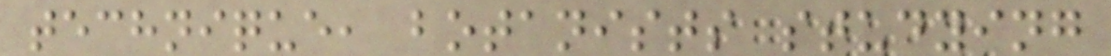technique, botanists studying
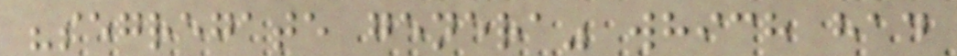"segregate genera" which had
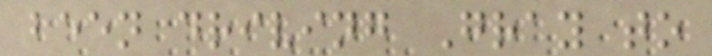been driving Gray to
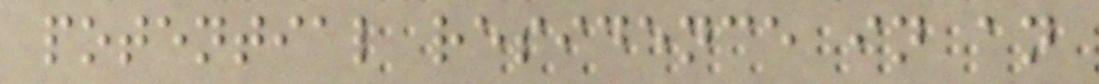potential residence in an
